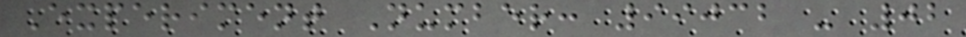Experiment Number: 99032 - 02
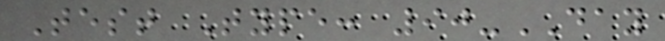Test Type: 90-DAY
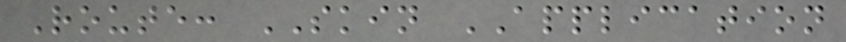Route: SKIN APPLICATION
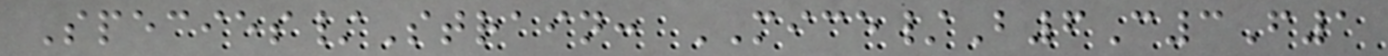Species/Strain: MICE/B6C3F1
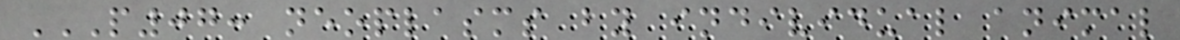P07: NEOPLASMS BY INDIVIDUAL ANIMAL
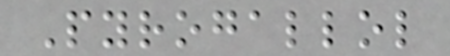Pyrogallol
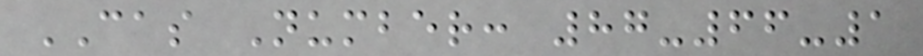CAS Number: 87-66-1
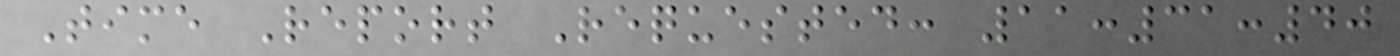Time Report Requested: 11:31:40
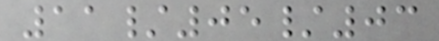11/05/03
